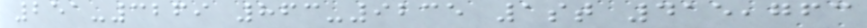251-3269 863-9235 1st 415,763
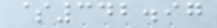$342.97
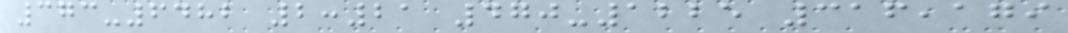373-6482 2:21 470-1225 316,179
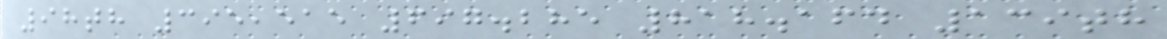98th 395,515 697.285 818.164 139th
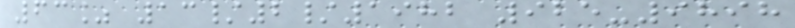63% 13/2/1982 925-9898
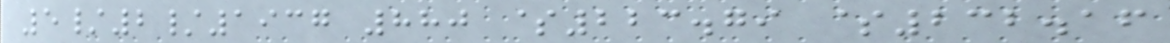5/2/1937 880 $223.79 $232.16
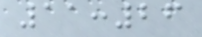11:26
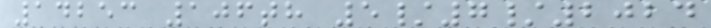14253 106th 5/7/2024
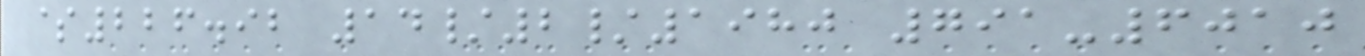$226.92 14/2/1980 791-6010
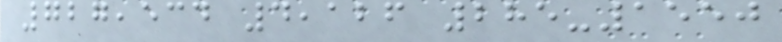727,534 4,126 285-1550
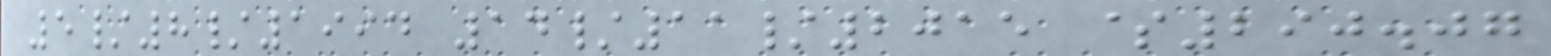5/8/1994 14/11/2015 $290.07
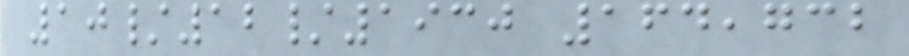10/12/1930 164,732
